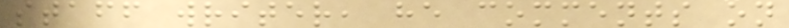staff writer, he comments on
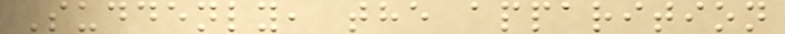Suddenly, the apparition
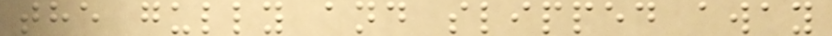the gully and slipped away
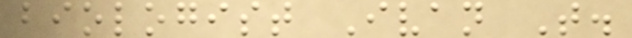biologist Ivan T.
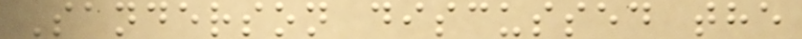Sanderson discussed the
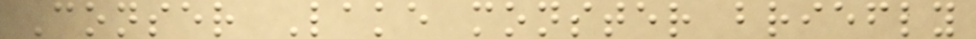Conser Lake monster briefly
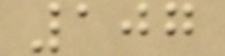107
